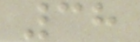38
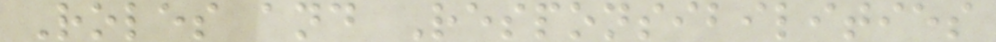Roles and Responsibilities
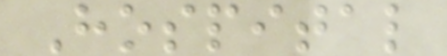Hospital
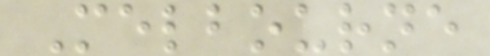Melbourne
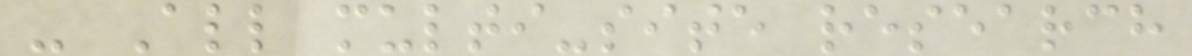- All multi-site research
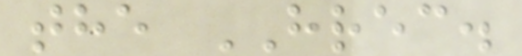the HREC.
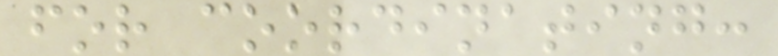for coordinating:
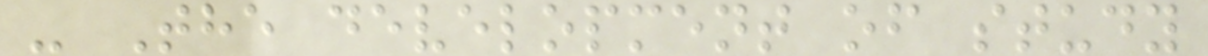- The development of study
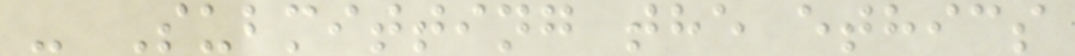- Submitting the ethics
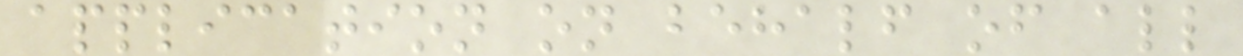application on behalf of all
